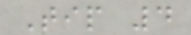Tip 4
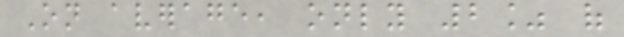On average, only 2% of
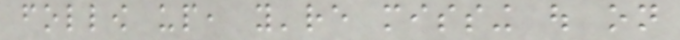follow up, you're missing out on
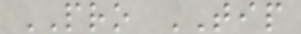PRO TIP
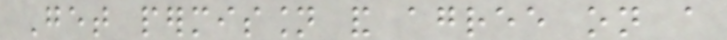Get permission and agree on a
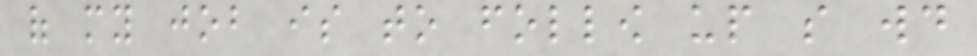of my job is to follow up so would
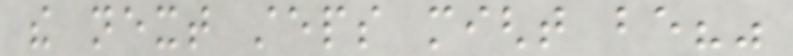the next steps might be?"
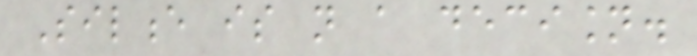Silence is not a decision.
